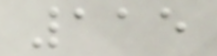115
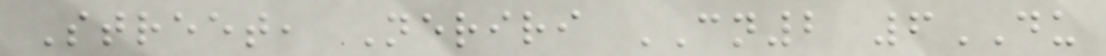Street, Neriri CN2 6DU
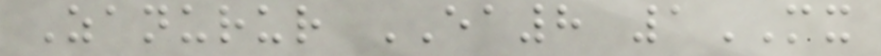Zanurur EA8 1MX
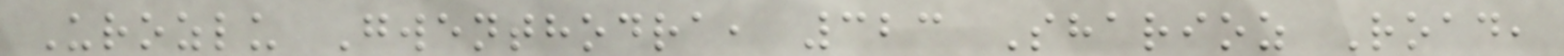Urozlu Gwenthodra, 323 Sharioz Road,
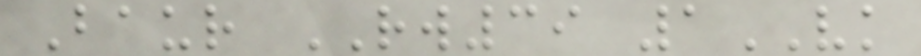Baur RW39 1VK
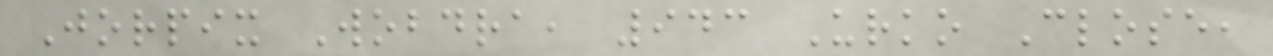Jorpix Wobdra, 943 Urko Close,
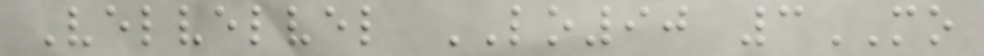Velvelvel LO90 3MO
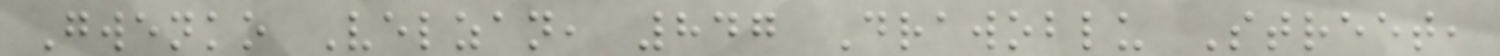Gwenko Velzan, 847 Drawoblu Street,
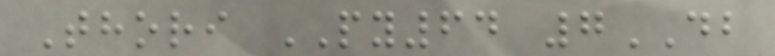Thori PY64 7DB
